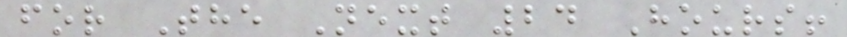for The Next 24 Hours!
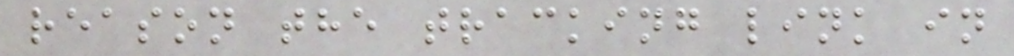reason the tracking link in
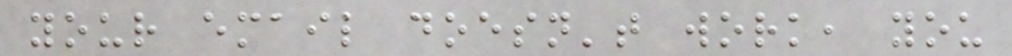your email doesn't work, you
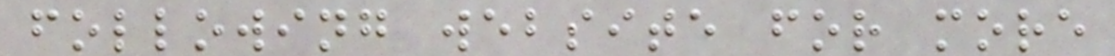following website for more
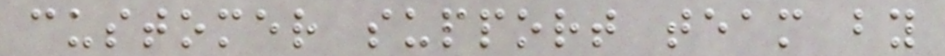customer support team by
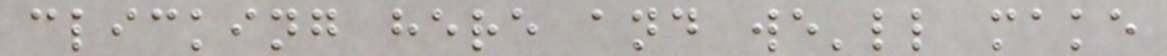clicking here and we'll make
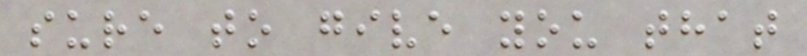sure to give you that
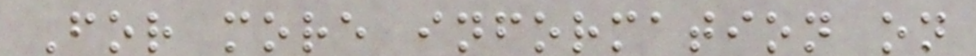For more information on
